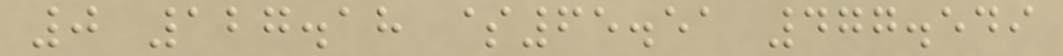0 127.18 $65.51 477.549
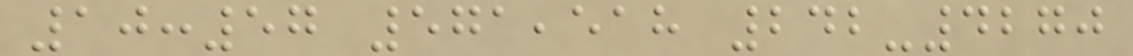10:57 571,518 242-4270
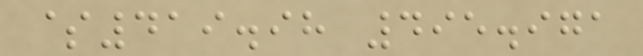$419.98 495.971
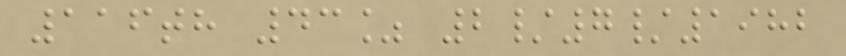116th 43% 2/7/1982
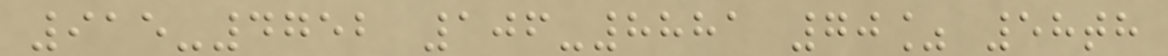915-4752 106-8881 70% 58th
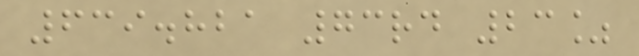639.821 73rd 23%
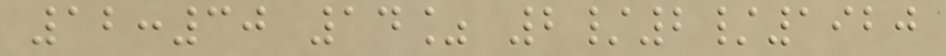12:30 14% 2/2/1920
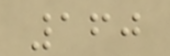160
